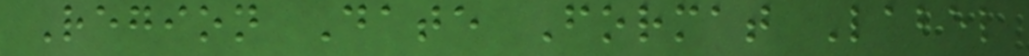Region Date Format Label
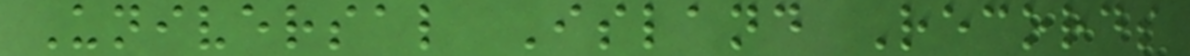Universal Island Records
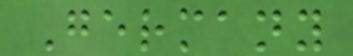Germany
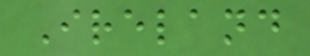Ireland
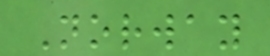Norway
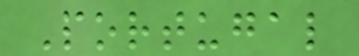Portugal
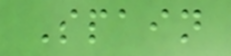Spain
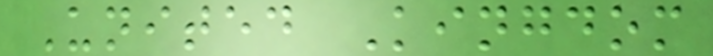United Kingdom
